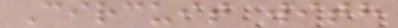Circuit with
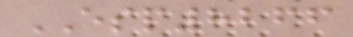ESP8266
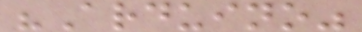"Arduino"
